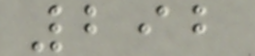292
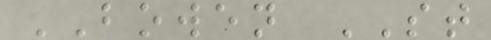BOWEN ST
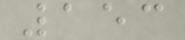153
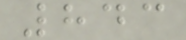843
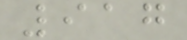917
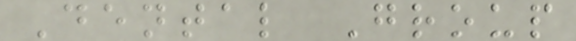Dental Group
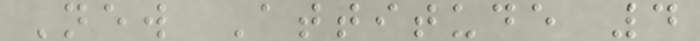New Attitude 4
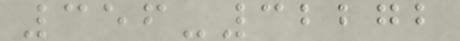356-32272
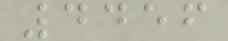4456
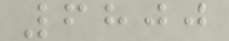6800
